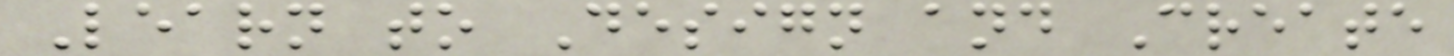Learn to Design and Create
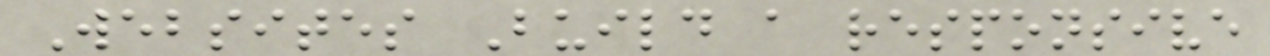Websites Build a responsive
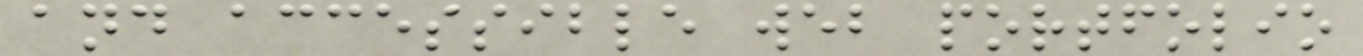and accessible web portfolio
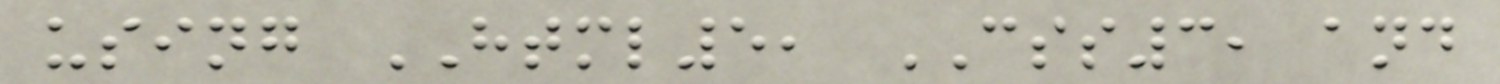using HTML5, CSS3, and
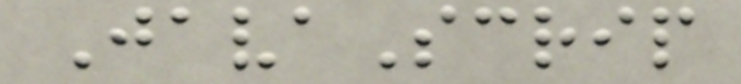JavaScrip
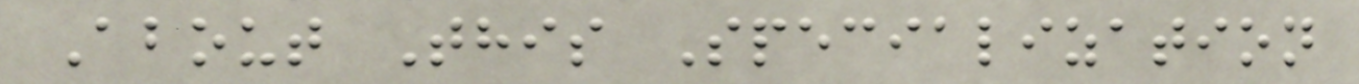About This Specialization
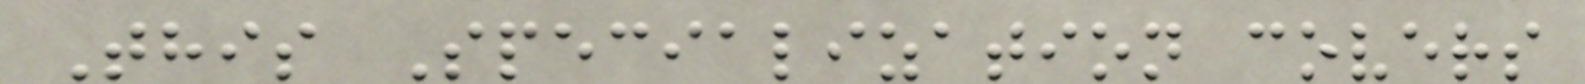This Specialization covers
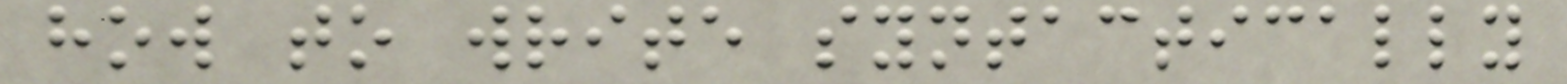how to write syntactically
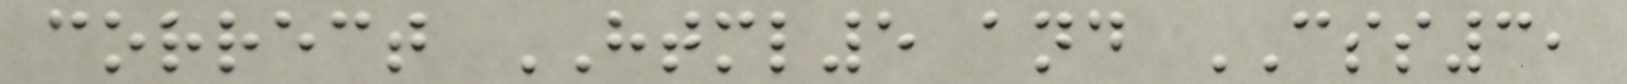correct HTML5 and CSS3,
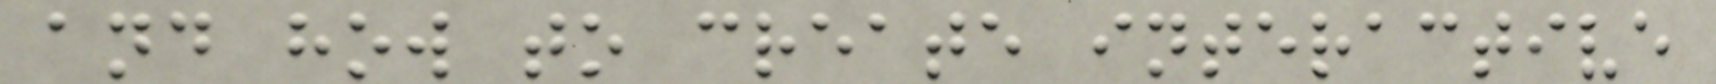and how to create interactive
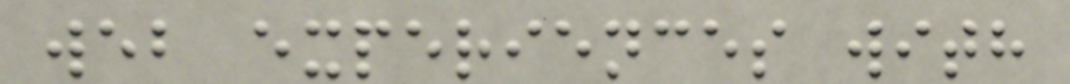web experiences with
